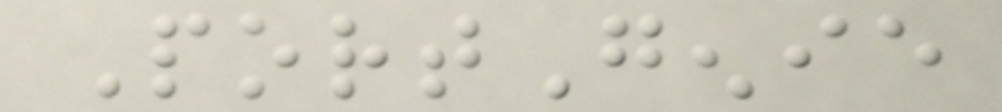PortGenie
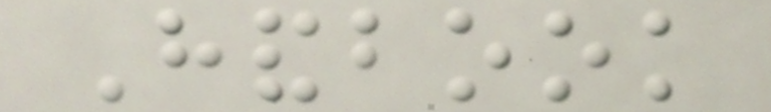Handbook
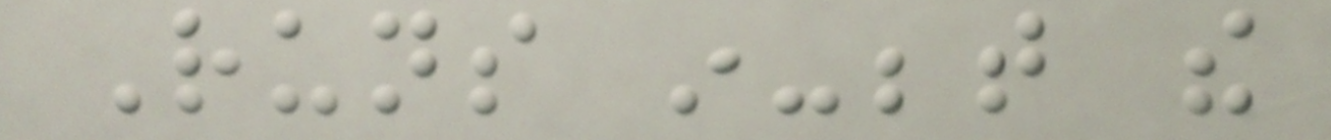Runs in-between the
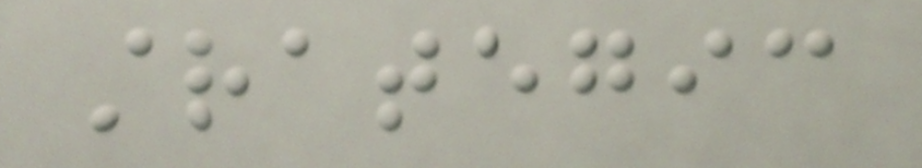strategic
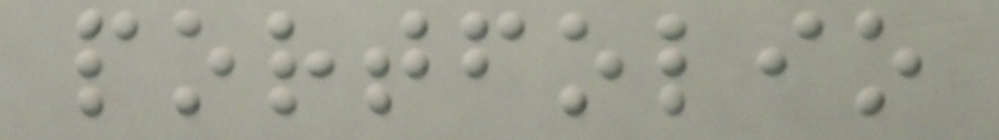portfolio
